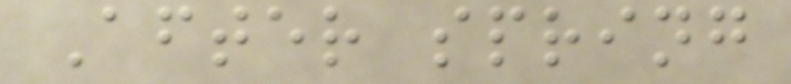After spring
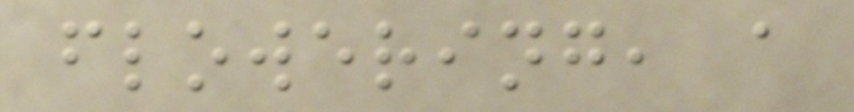flowering, a
